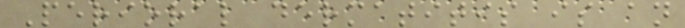Perioral dermatitis is an
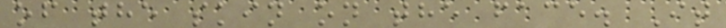of the skin on the face. It
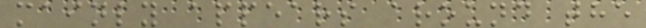mainly appears around the
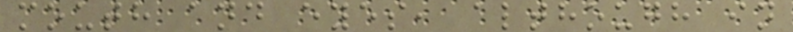mouth and eyes, although in
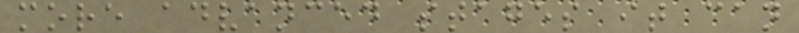more advanced stages it can
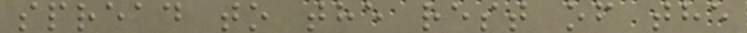spread to the rest of the
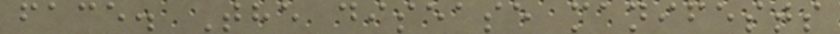face. The disease manifests
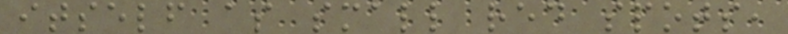itself as small red spots,
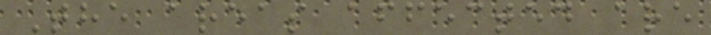The areas affected are
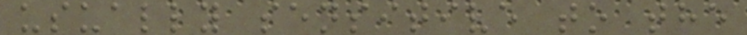usually sensitive to the
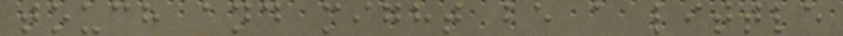touch and might be a little
